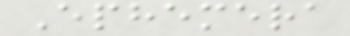Ephemera
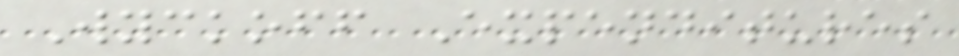Wyckoff Expenditures
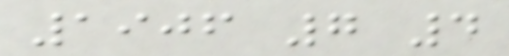1906 7 4
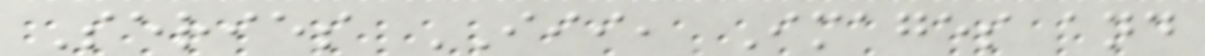Series III, Images and
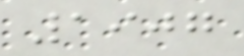1907
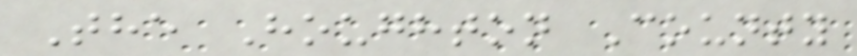The Houghton County
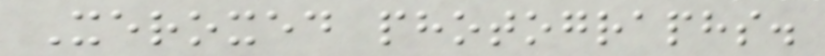Xeroxed photographs.
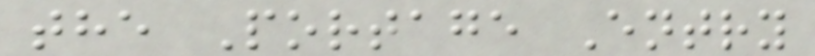the Portage Entry
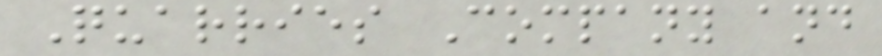Quarries Company and
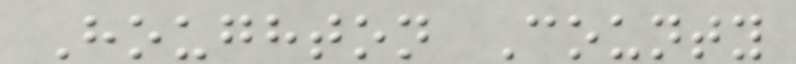Houghton County
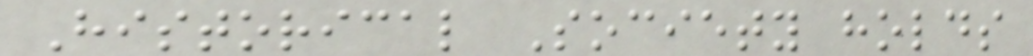Historical Society holds
